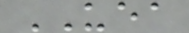UEA
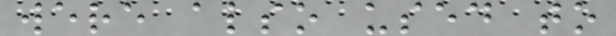were also used to
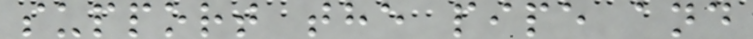support the pipe and
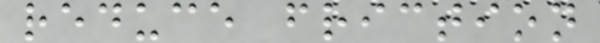reduce friction
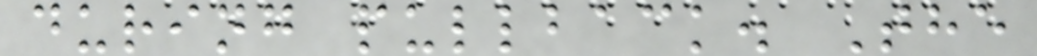during pullback. The
